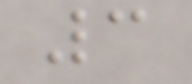3
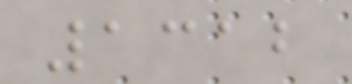1312
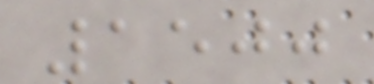1500
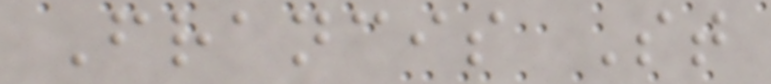Francis St
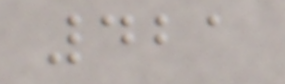421
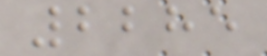2285
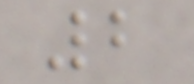2
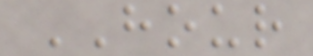HOUR
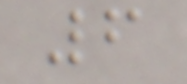6
